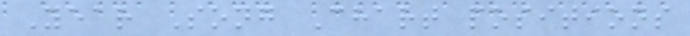Year Song Chart positions
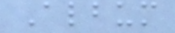Album
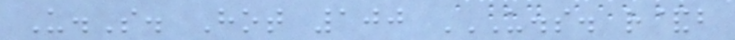U.S. Hot 100 U.S. R&B
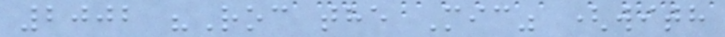2002 "Roc the Mic" (with
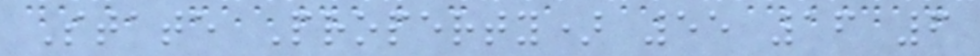State Property) 55 16 6
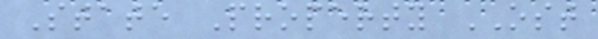State Property OST
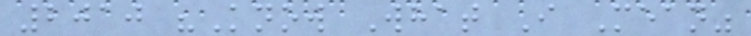2010 "Know What I Mean"
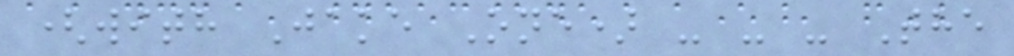(with Jake One) - - - The
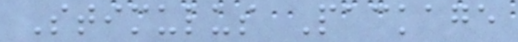Stimulus Package
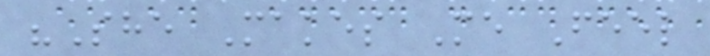"She Makes Me Feel
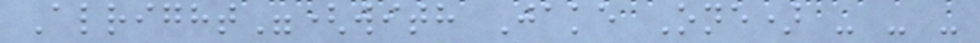Alright"(with Jake One) - - -
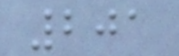201
